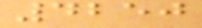4250
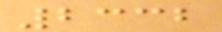2332
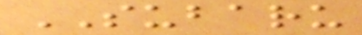SUBARU
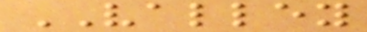VALLEY
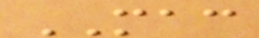MAC
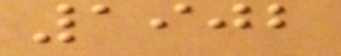1902
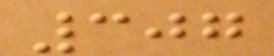307
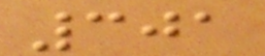301
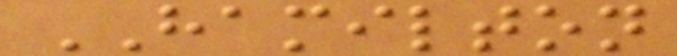HAMILTON
